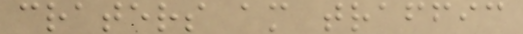craters am traffic
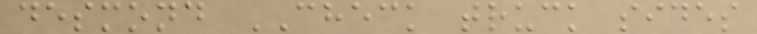desmond CHECK truck sides
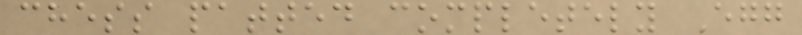chess patted completely Egg
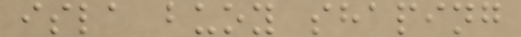isla buoy shaping
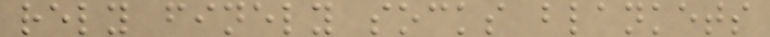rely finely socks blankets
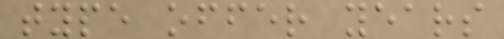type offer years
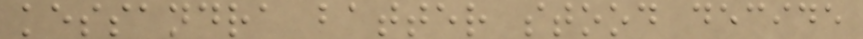kessandra batter stood decide
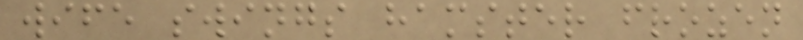wife swings hamster frozen
